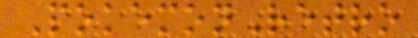PokemonRetro
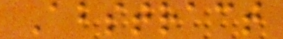Abstract
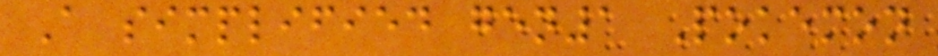A simplified gen1 Pokemon
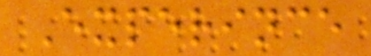Experince
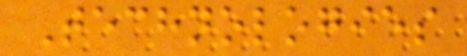Technologies
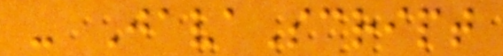- JavaScript
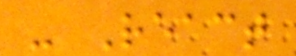- React
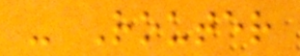- Router
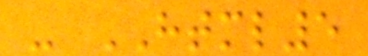- HTML5
